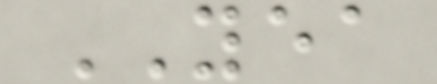YEA
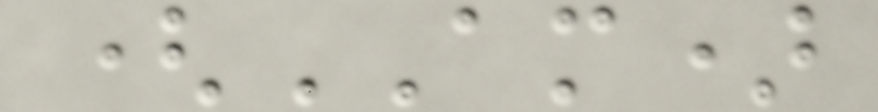(AM)
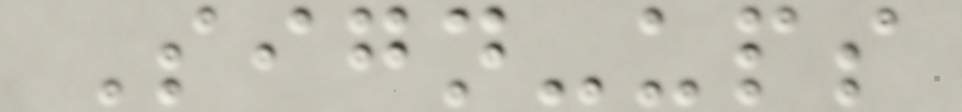Sign-ups
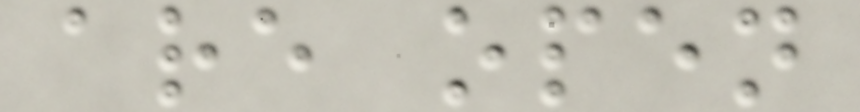are open
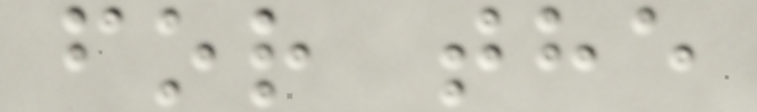for the
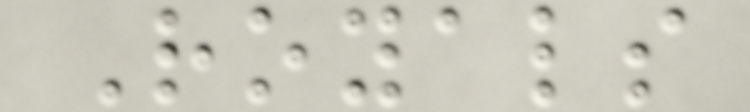Royals
